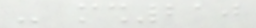- msh210
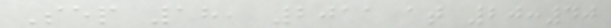Sep 18, 2011 at 20:40
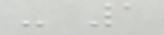- 1
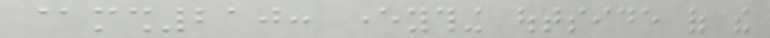@msh210: everything outside of the
